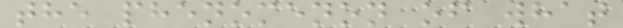the phenomenon of what
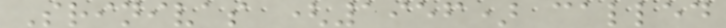Srinivas (1956) called
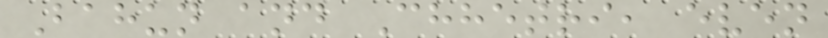Bahun and Chhetri, even
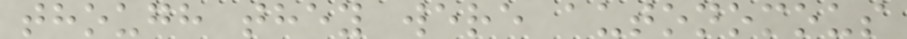though they were autonomous
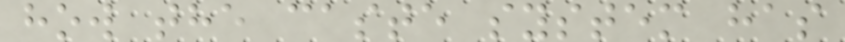how the caste system has
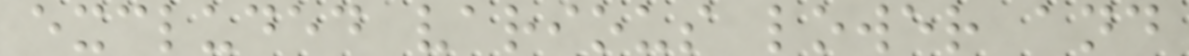excluded various lower and
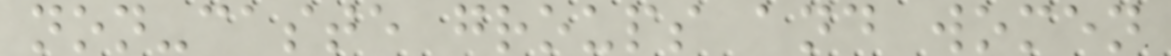non-caste groups and women
